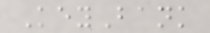KeyBank
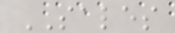SALES
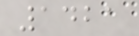1421
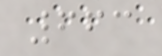663
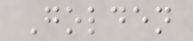Golden
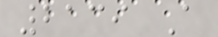2139 A
